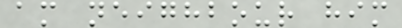am neighbour him
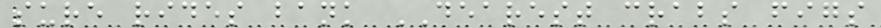sure rides bank DEAREST crabs figs
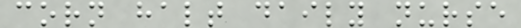corn halt daily nurse
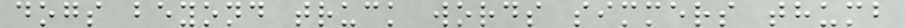dogs beyond truck words simmers thumb
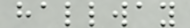hallway
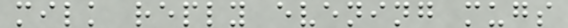milk reply evening mugs
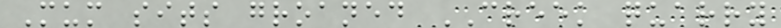Mum sits groaned CREEK quarry
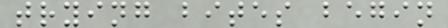trying bites begin
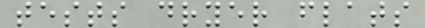tests dryer flats
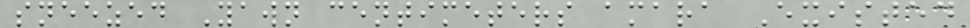sneezed Yawn centimeters amara Existed
